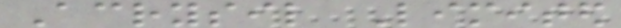Acrysil Limited
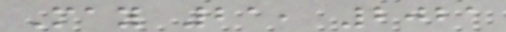May 21, 2021
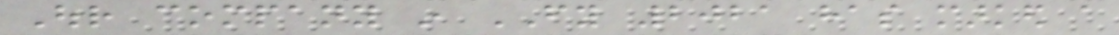Our company in FY 2021 has marked a
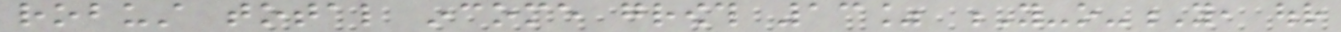robust total income growth 13% Y-o-Y, our
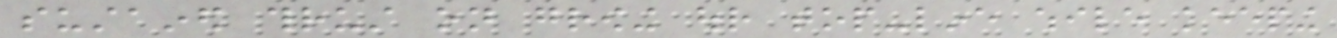sustained thrust on growing our top-line while keeping
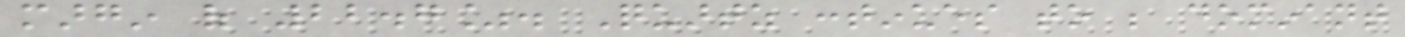margin of 22.7%. Quartz continues to be dominant
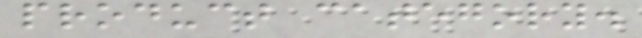product category.
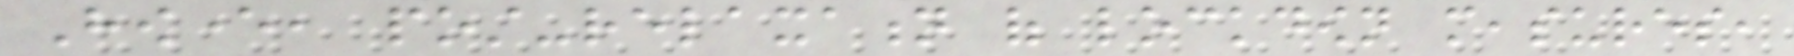However, post-relaxation of lockdown measures,
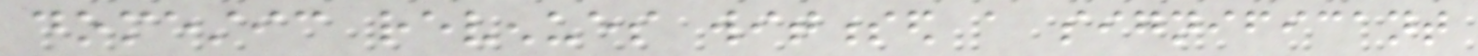domestic revenues witnessed a significant
